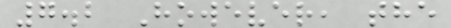7.2 However, the
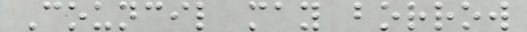Council may borrow
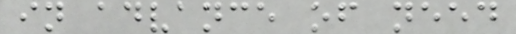in advance of need
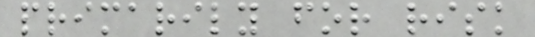primarily for risk
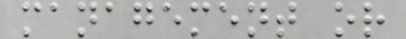management or
